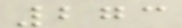273
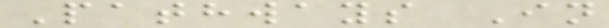Pathways In
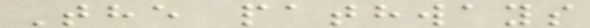The pathways
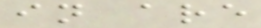in are
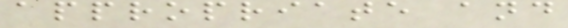appropriate and
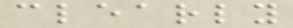clearly
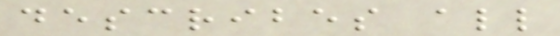describes all
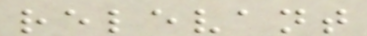relevant
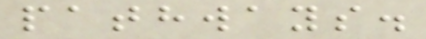pathways.
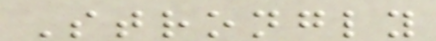Strongly
